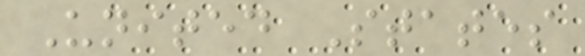United States
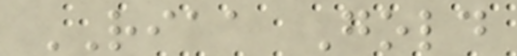RIAA Gold
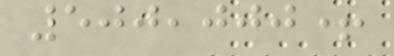500,000+
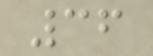36
